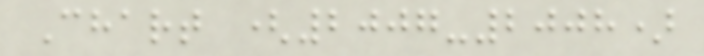Chart (2007-2008)
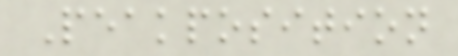Peakposition
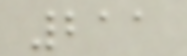211
